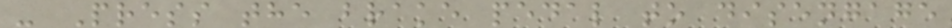- Press the brake pedal to disengage
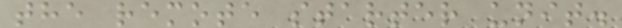the remote starter unit.
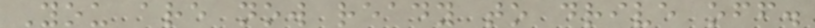You are now ready to drive off.
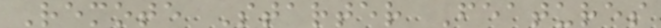Remote Starter Features
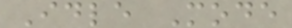Idle Mode
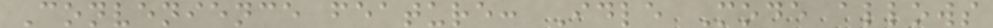Convenience feature: Idle Mode allows
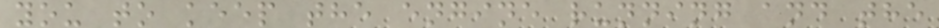you to keep the engine running and the
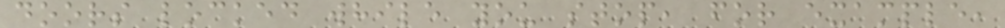doors locked while you stop, for example,
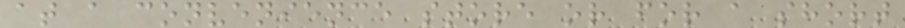at a convenience store or for a short
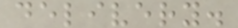delivery.
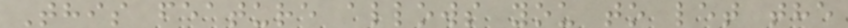This feature allows you to let the
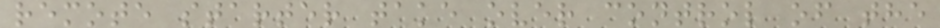remote starter take over control of the
